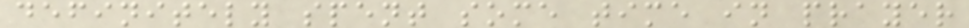definitely spent some time in prayer
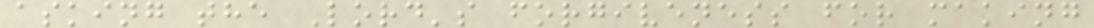asking the Lord's forgiveness for making
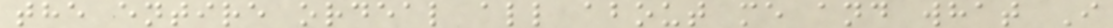the entire ordeal all about me and what I
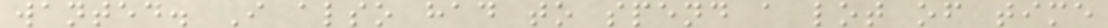wanted. I also had to spend a lot of time
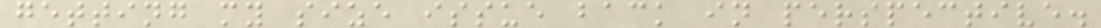getting my size issue back in perspective.
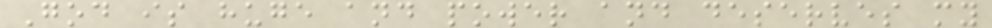God is huge and power and deserves my
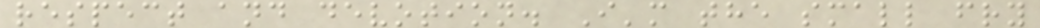respect and devotion. I'm the small fry
